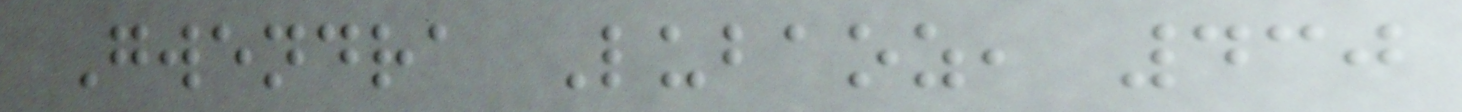Gwendra Lubaoz, 430
